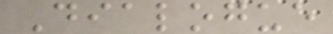Dialogue
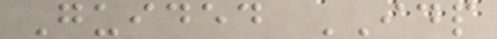Guided IDP
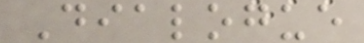Dialogue
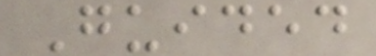Guided
